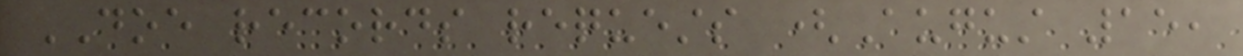DOE records requests (August 15,
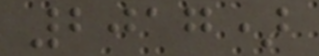2017)
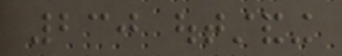230 outstanding
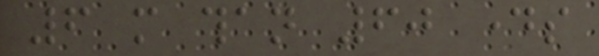6 more than 60 days
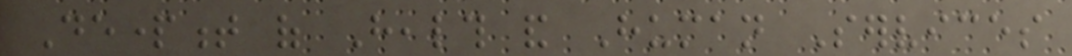Department of Health and Human Services
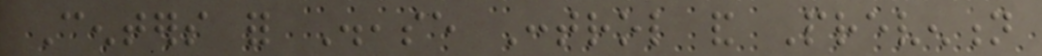Centers for Disease Control and Prevention
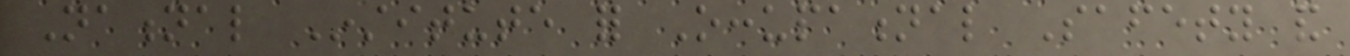National Institute for Occupational Safety and
